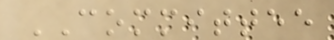COMMITTEE
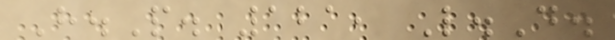H.P. 121, L.D.
